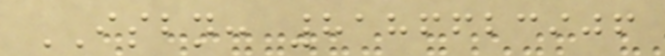ISBN: 8186623906
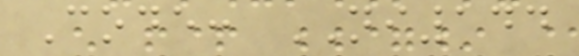Code: NI144
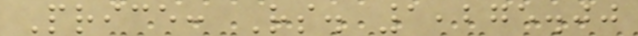Price: Rs. 1,275.00
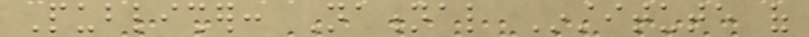Publisher: National Institute of
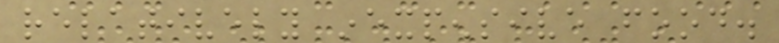relatively inexpensive food.
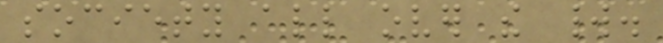society all over the world.
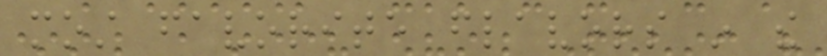most favorite flavors in the
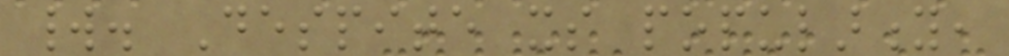world. Despite its popularity,
